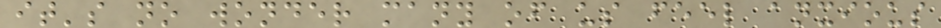it's no wonder many of us feel anxious
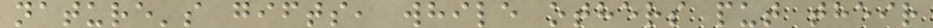nature's gifts, while others put their
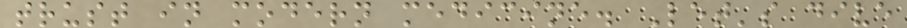trust in modern medicine. Let's dive
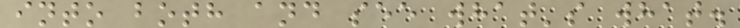into both and see what's what.
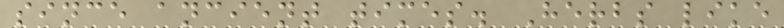since ancient times. Herbs like
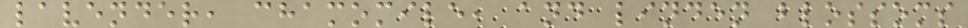lavender, chamomile, and linden blossoms
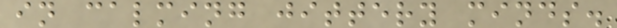in calming jittery minds.
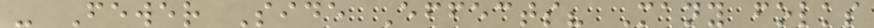- Fewer Side Effects? Many folks
